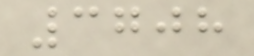3708
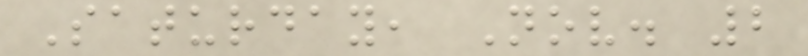Saturday, Nov. 2
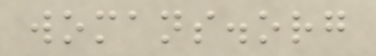womans.org
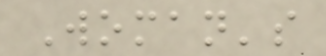Woman's
